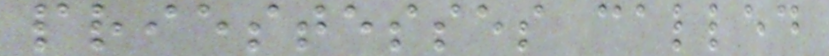priestesses called
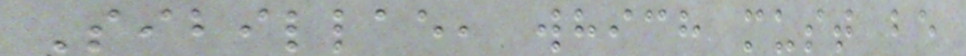Sibillae, which must be
